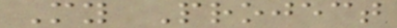My Project
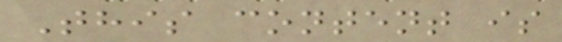This content is
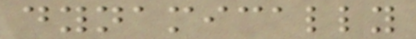dynamically
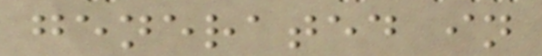generated in
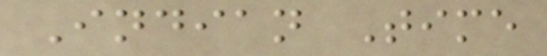Indian Time
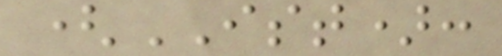(IST):
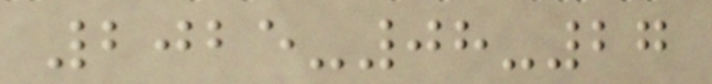2025-08-27
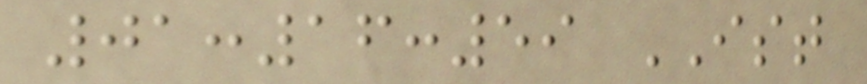01:16:59 IST
